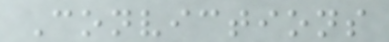Convictions
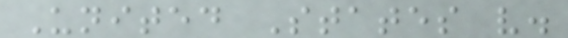United States v.
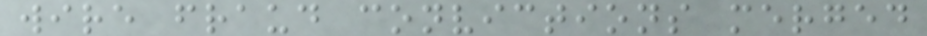wire fraud convictions merged
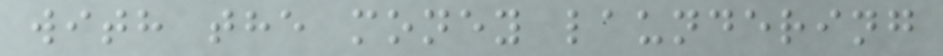with the money laundering
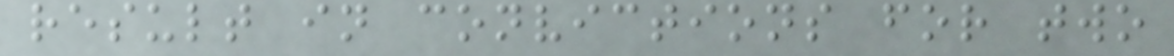result in convictions for two
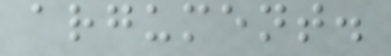argument.
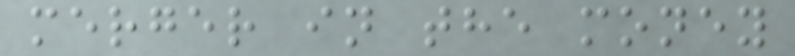merger in the money
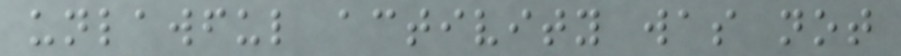unlawful activity was not
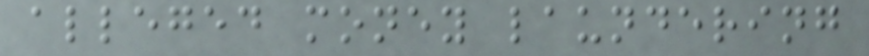alleged money laundering
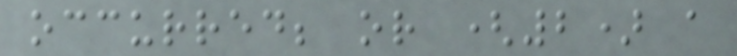occurred; or (2) a
